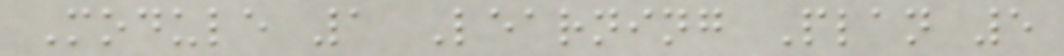Module 1 Learning Plan 5
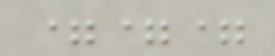===
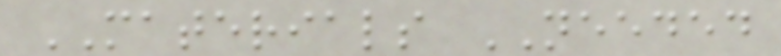MATERIALS NEEDED
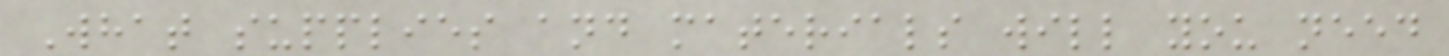What supplies and materials will you need
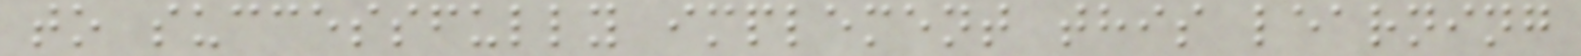to successfully implement this learning
